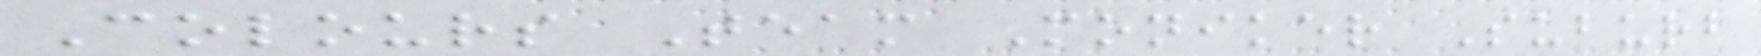Colours Team Moniker Suburb
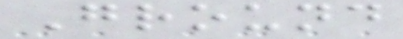Ground
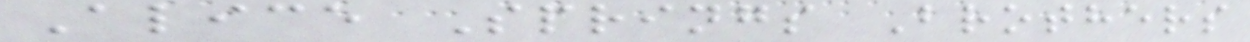Alice Springs Brothers
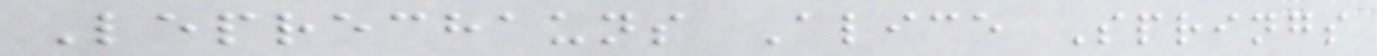Leprechauns Alice Springs
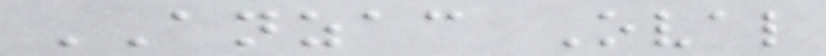ANZAC Oval
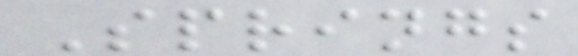Springs
